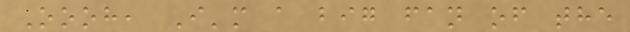Oooh, I'm a big fan of the
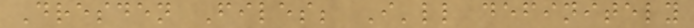Dresden Files; I'll definitely
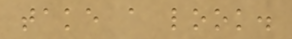take a look.
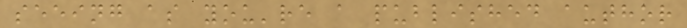seeing as you're a published author
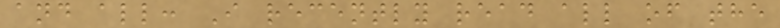and all: I recently read all of the
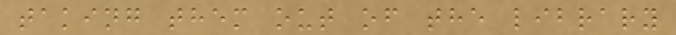taking them out of the library
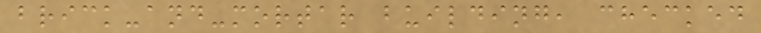brick-and-mortar building, checked
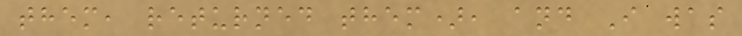them, returned them), and I was
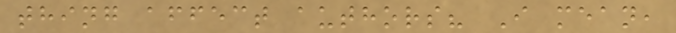thing affect authors? I mean,
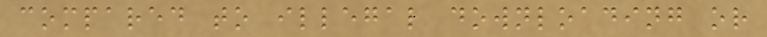compared to illegal downloading or
